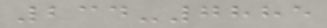234-7885
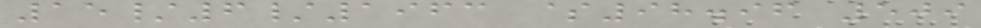15/6/1963 $98.96 509
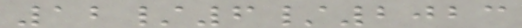12/6/2023
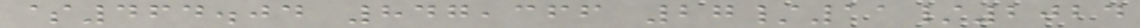$464.04 847,366 27/11/2024
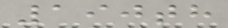190th
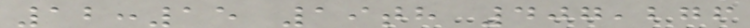12:15 19th 407,276
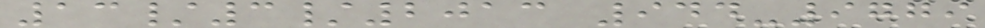13/3/2013 944-9779
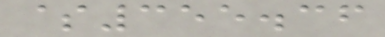$355.36
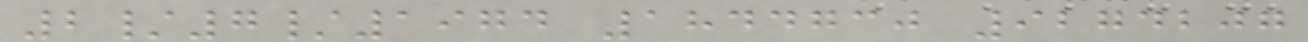2/7/1974 1844730 9274207
